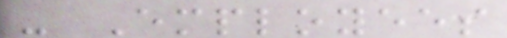- Employees
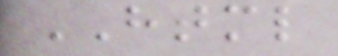HTML
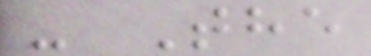- The
